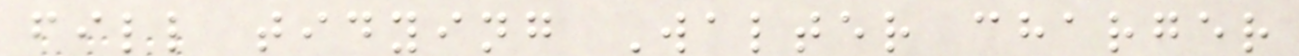fill tidying Walter charger
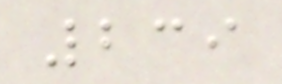239
